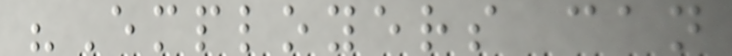"Employers can
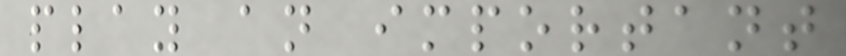play an important
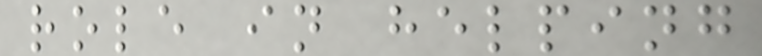role in helping
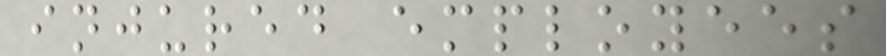injured employees
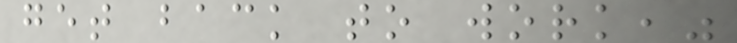get back to work,"
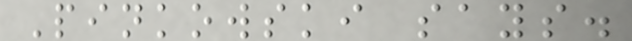Pinkowski says.
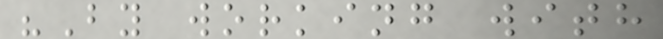"By working with
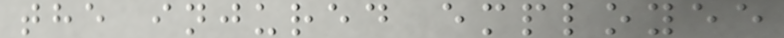the injured employee
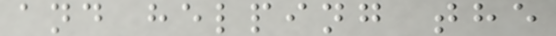and helping the
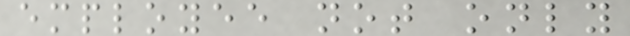employee not only
